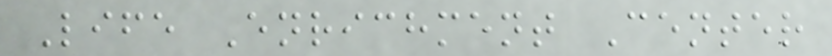Life Enrichment Center
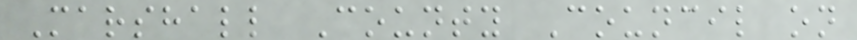Marshall County Council on
